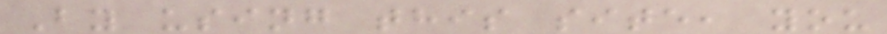By using this site, you
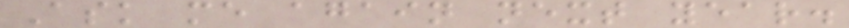Ask me again next year.
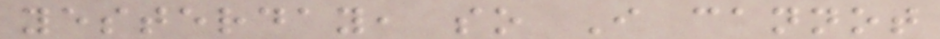yesterday, so I cannot
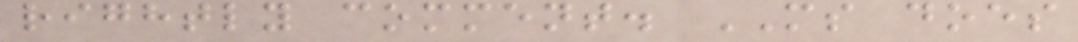rightly comment. MS does
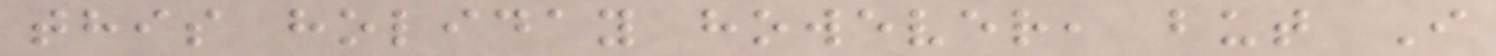this holiday however, but I
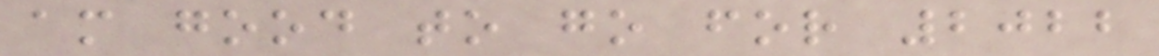am good to go for 2022
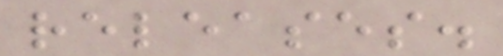releases.
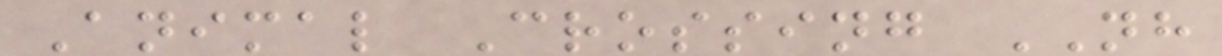Animal Crossing NH
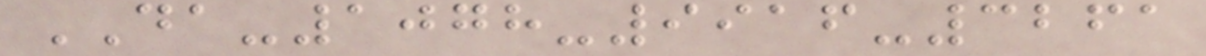DA-1078-9916-3261
